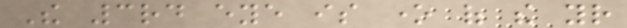The 3rd eye is one of the your
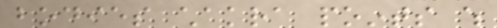bodies chakra points which
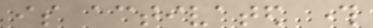is activated through
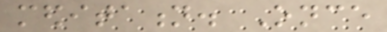meditation. Once
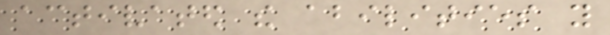activated the abilities you
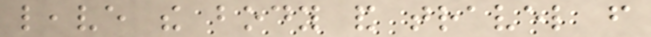leave the body and travel from
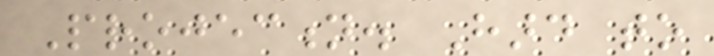Projection. Hard to
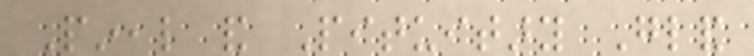Pineal and Pituitary Gland
